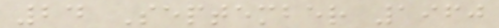24 September 1960
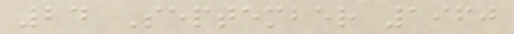24 September 1960
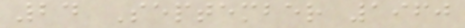24 September 1960
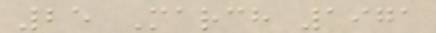25 March 1971
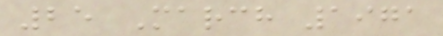25 March 1971
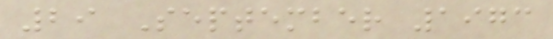29 September 1973
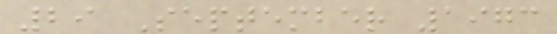29 September 1973
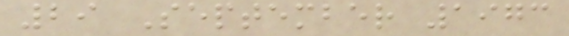29 September 1973
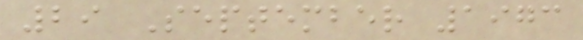29 September 1973
